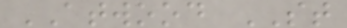ATWOOD ST
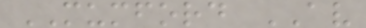MUMFORD AV
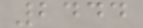2444
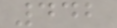442
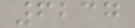6237
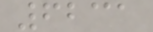6231
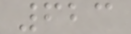623
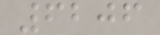6206
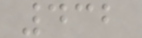432
